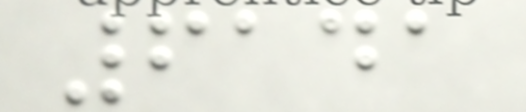6141
